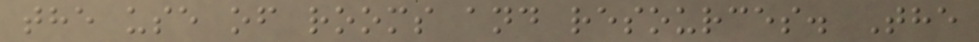the use of rooms and resources. The
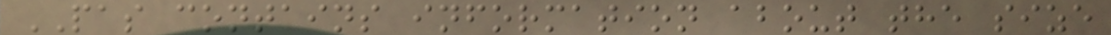PAS contains information about the size
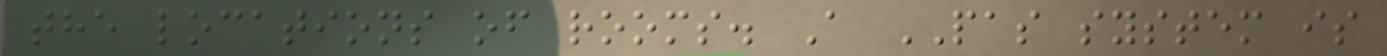the locations of rooms. A PAS system is
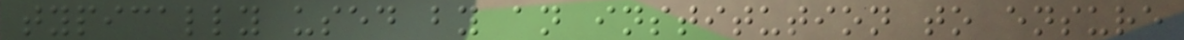typically used by an institution to ensure
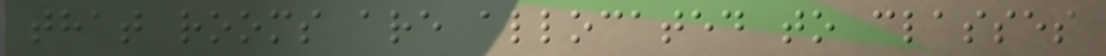that rooms are allocated to classes
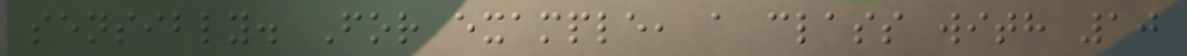sensibly. For example, a class with 10
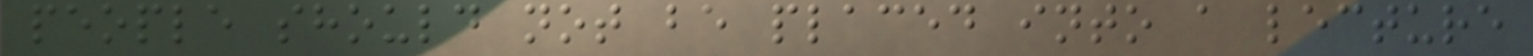people should not be placed into a lecture
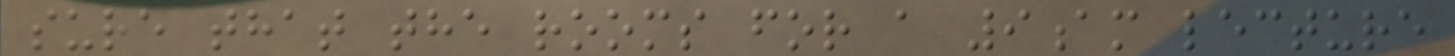sure that the rooms for a 9am lecture
